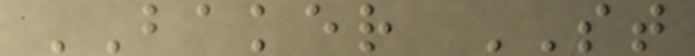BAKER ST
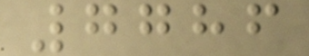7786
